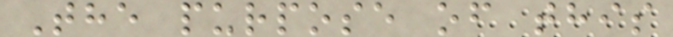The purpose of this
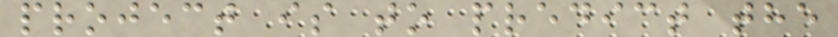project is to predict the
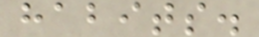habits.
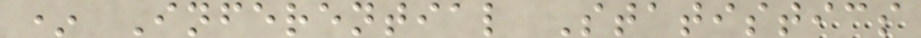* Inferential Statistics
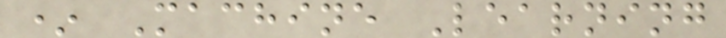* Machine Learning
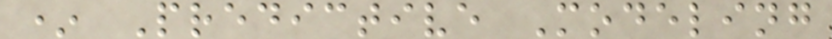* Predictive Modeling
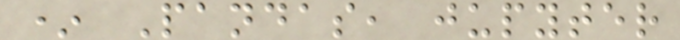* Pandas, jupyter
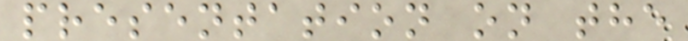presentation on the
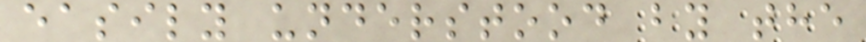easily understood by the
